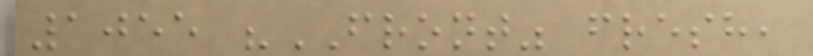1055 "FRONT" fresh,
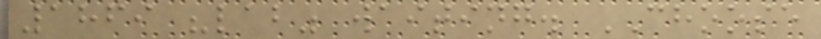1869 "lab" waiting. CHOOSE
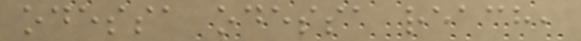odessa odessa reach,
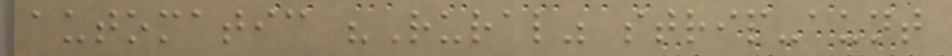automatic "Rural" strip-aunt
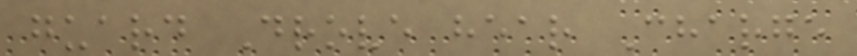guard Drove hear Charge
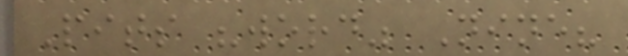Pits "word" Nine?
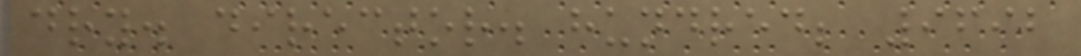dry. director. hundred; 9692
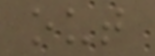out
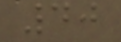40
